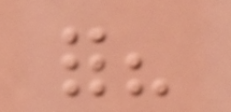for?
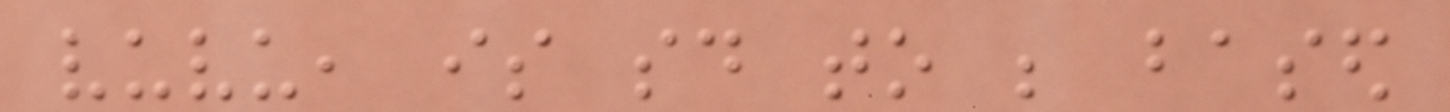vuvu, is said to be based
